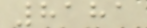8181
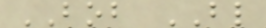BOB BL
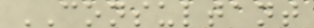CONSULTANT
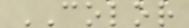COLOR
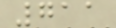711
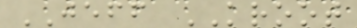JEFF KROOT
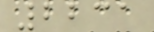2231
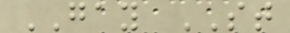GAY ST
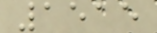1515
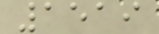1519
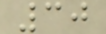30
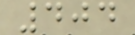404
